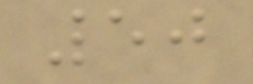50
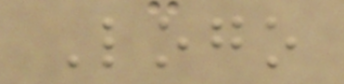Logo
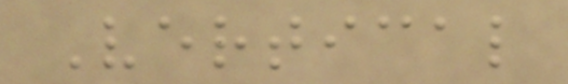Vertical
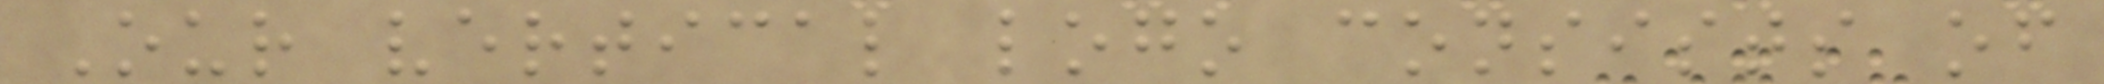Our vertical logo consists of
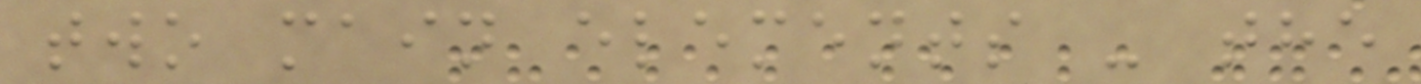two main elements - the
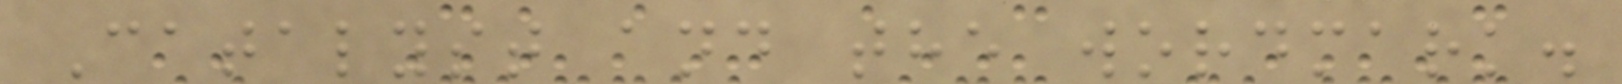Catalyst and the wordmark.
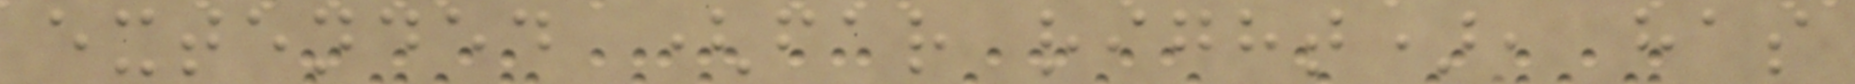extended (far right), has
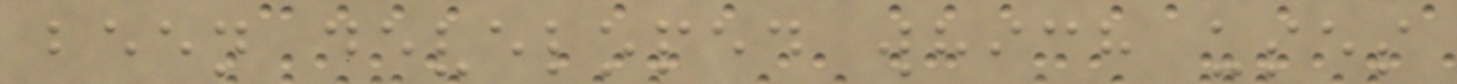been developed which uses
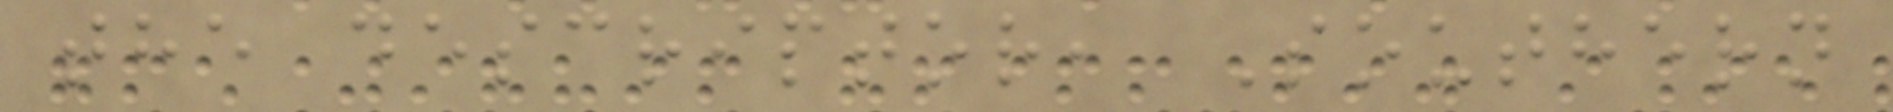the descriptor, Southern
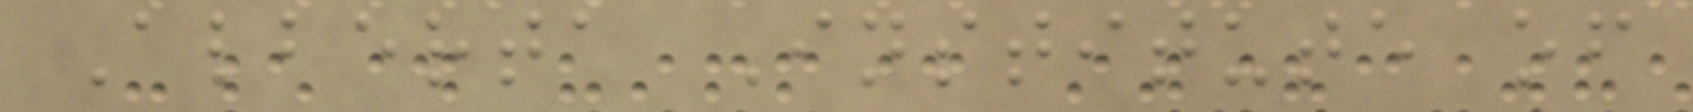Alberta Institute of
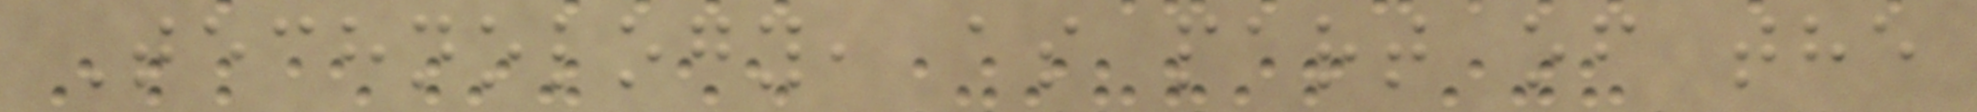Technology, as part of the
